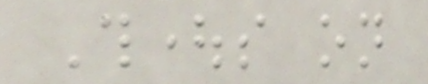Thoughts on
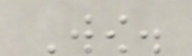Wow.
